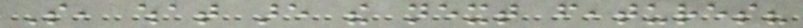So, what are the next features?
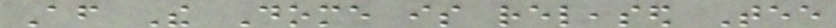After The Dome is released Tee
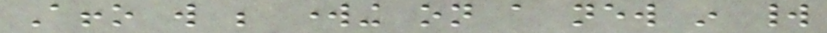Affo will be working on a new in world
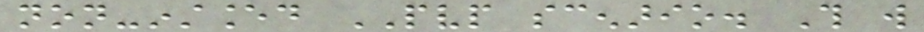non-instanced PVP scenario. This will
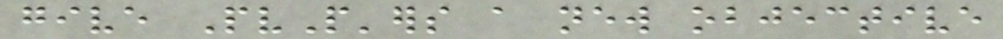give PvP'ers a new objective
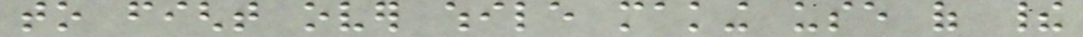to fight over while making use of their
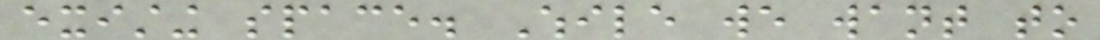existing space. While we want to
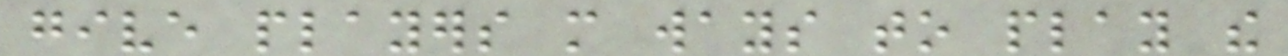give players more ways to play the
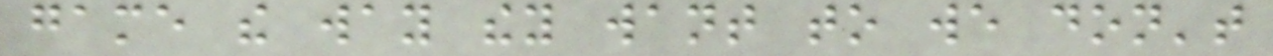game the way they want to we don't
